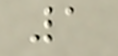1
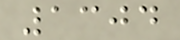1304
